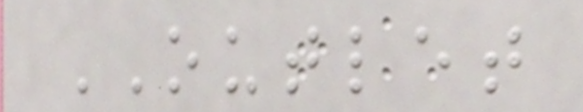OUTLET
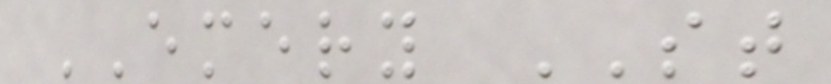EMERY ST
